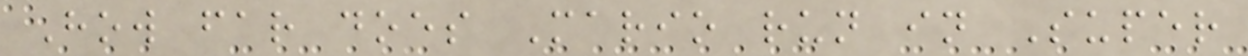How far does Mario run in Super
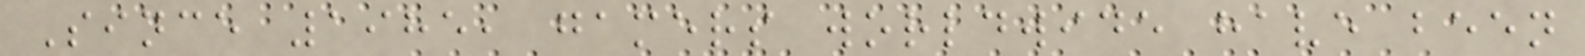Since 1985, gamers worldwide have been
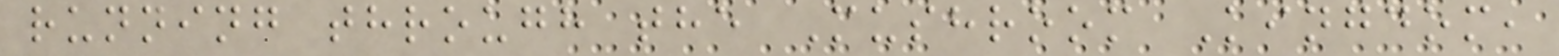running through the Mushroom Kingdom,
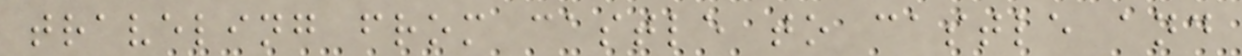traveling from castle to castle and
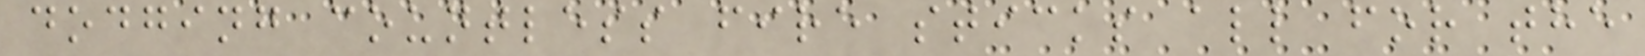dodging countless fire sticks all for the
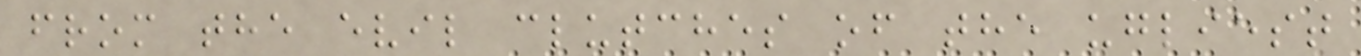from the evil clutches of the ugliest
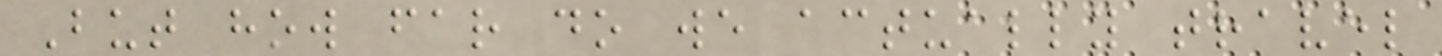But how far do we actually travel
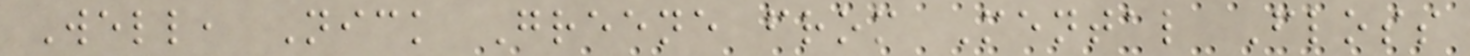Well, Nick Greene from Mental Floss
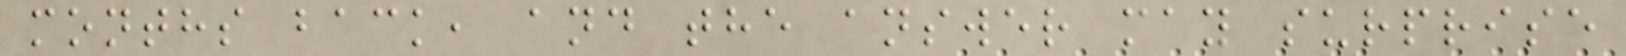months back, and the answer may surprise
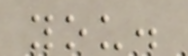you.
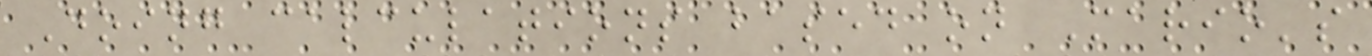Doing calculations based on Mario's
